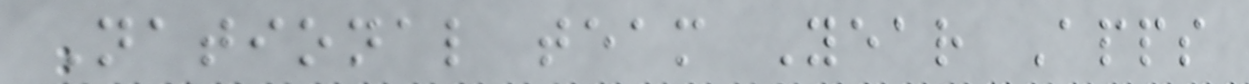National team Year Apps
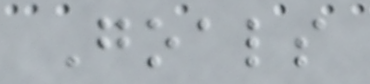Goals
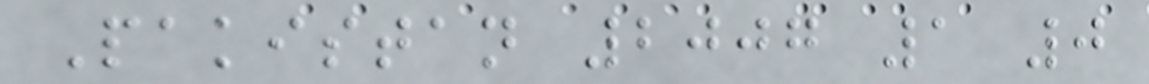Pakistan 2007 1 0
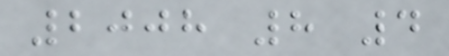2008 8 4
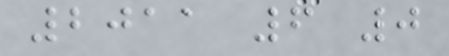2011 6 0
